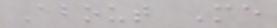About Me
